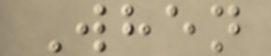When
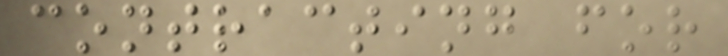contracting for
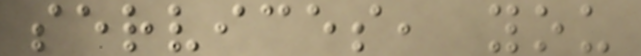services, you
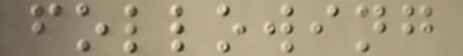following
